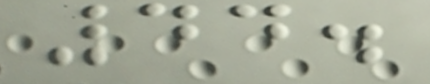44.
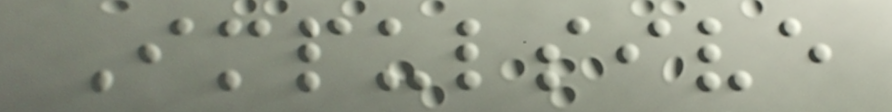Impulsive
